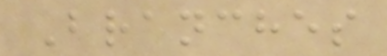Branches
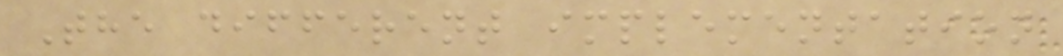The different implementation
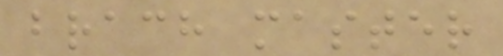brach master
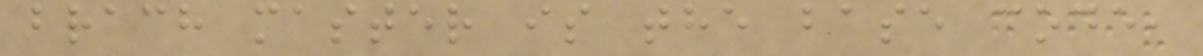brach master is the base code,
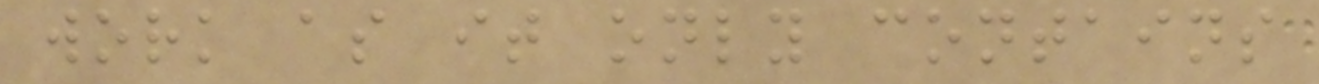work as it only contains
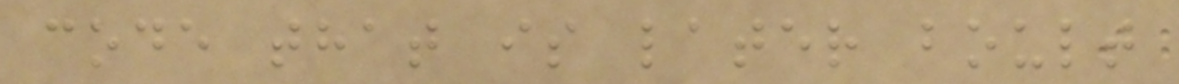code that is later boult
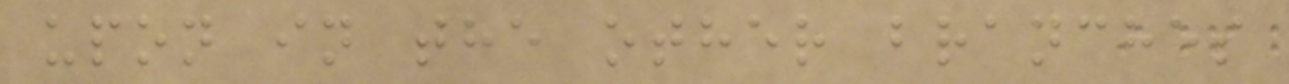upon in the other branches
